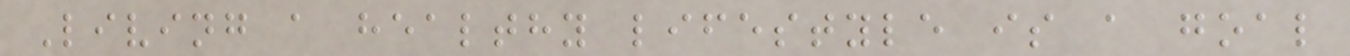Living a healthy lifestyle is a goal
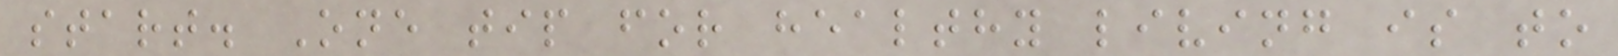start. One tip for healthy living is to
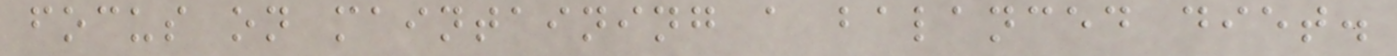focus on maintaining a balanced diet.
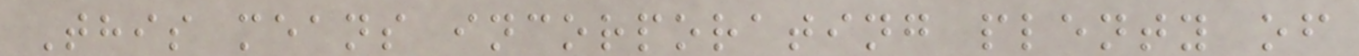This means incorporating plenty of
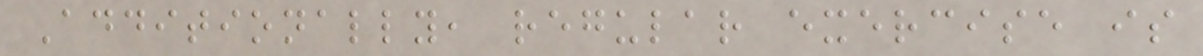Additionally, regular exercise is
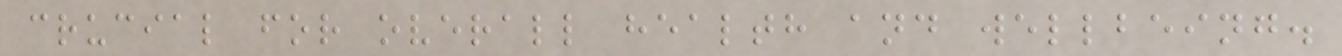crucial for overall health and wellbeing.
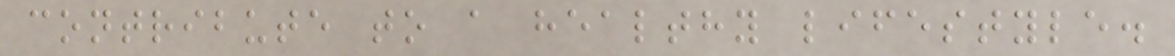contribute to a healthy lifestyle.
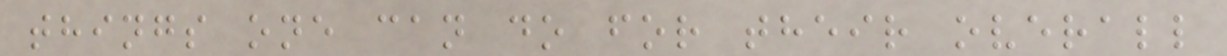things one can do for their overall
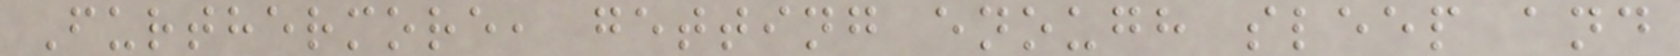Furthermore, getting enough sleep and
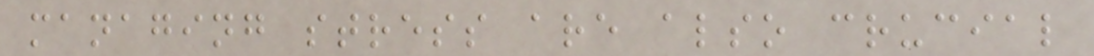managing stress are also crucial
